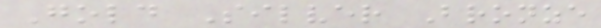Gold Silver Bronze
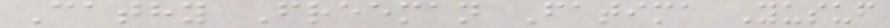Cathy Freeman Fatima Yusuf
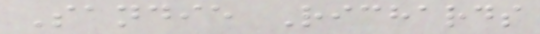Sandie Richards
